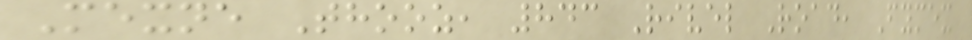Mexne Thooz, 843 Rivel Road, Fymex
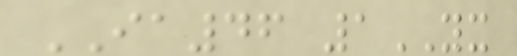IA46 1YX
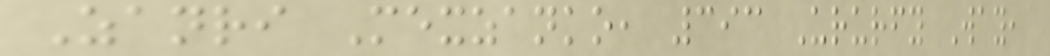Zanri Mexzanko, 393 Ururfy Way,
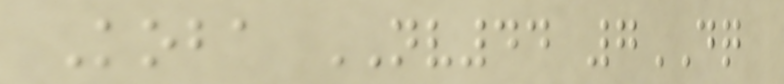Koba NV44 7DQ
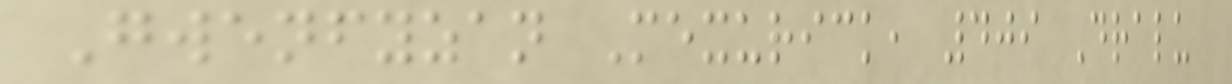Gwenfyzan Mexurick, 409 Dralu
